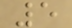5
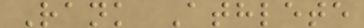Rank Athlete
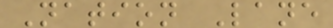Nation Lane
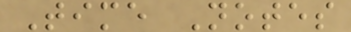Time Notes
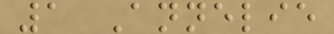1 Annelie
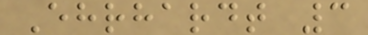Ehrhardt 3
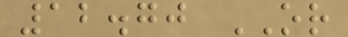12.70 OR
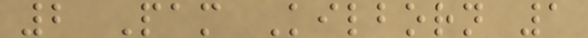2 Pam Kilborn 1
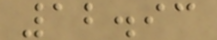12.93
